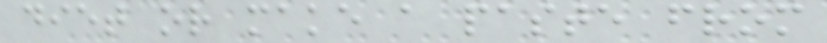diet or make a paste from
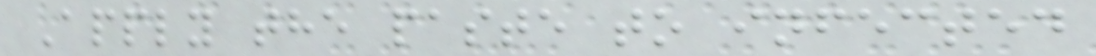Apply the paste to infected
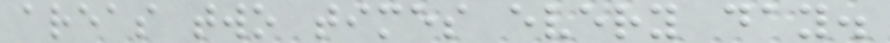areas two times every day.
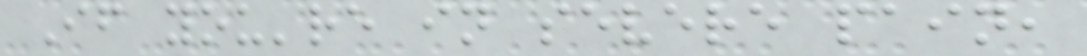If you're in severe pain,
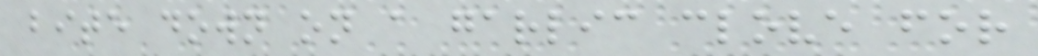bite down on a garlic clove for
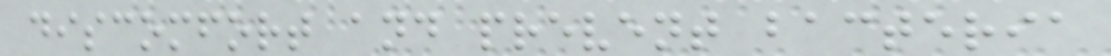discomfort and prevent bacteria
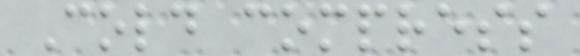Cold compress
